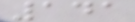141
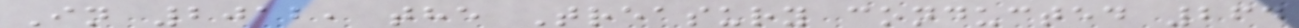In 2012, the Treasury conducted 264
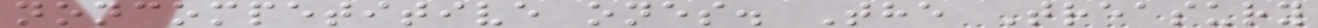noncompetitive ones. The Treasury
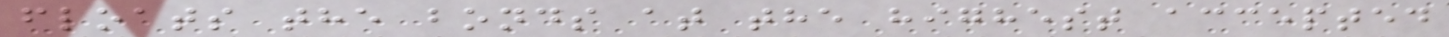floats the bonds at the highest accepted
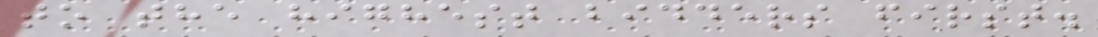to the highest bidders first.
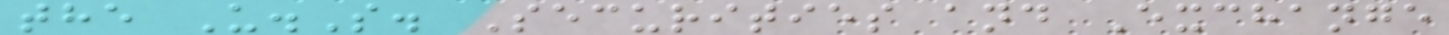the U.S. Securities and Exchange
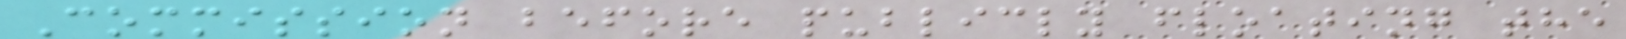Commission before publicly floating the
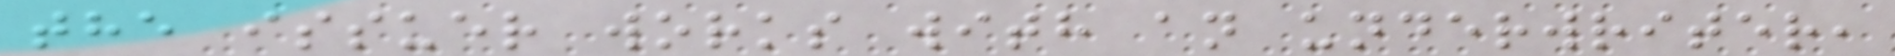the issuer works with an underwriter,
